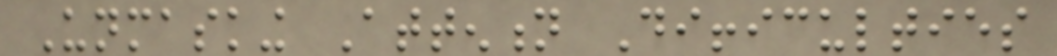Unmasking Attention Difficulties
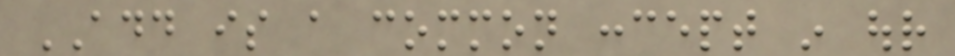ADD is a common concept in our
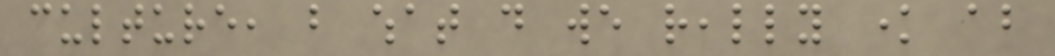culture, but what do we really know about
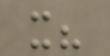it?
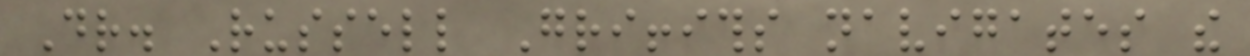Dr. Russell Griffiths navigates the
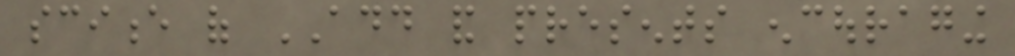science of ADD and presents encouraging
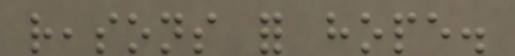reasons for hope.
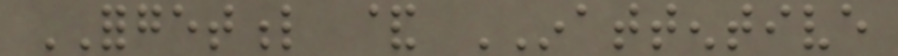FORGETFUL & INATTENTIVE
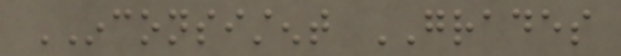INCONSISTENT GRADES
